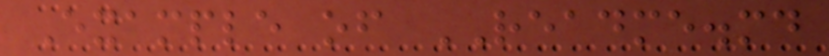Example of README.md
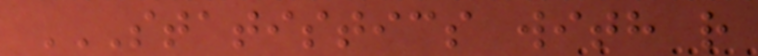STATISTICS WITH R
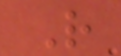R
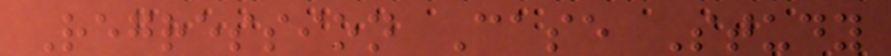Regression Case Study
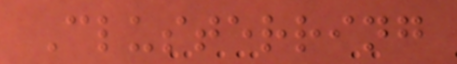Clusterring
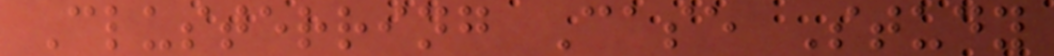Clusterring Case Study
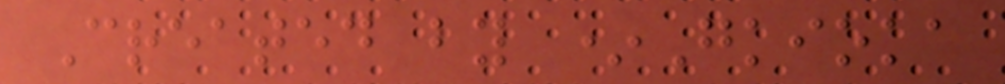Created by *Gkioka
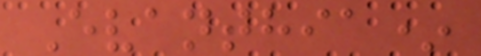Evanthia*
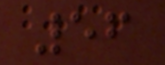56
